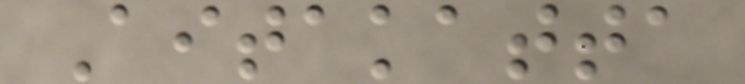Aitakatta
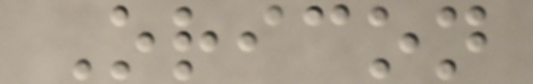Oricon
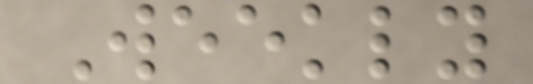Weekly
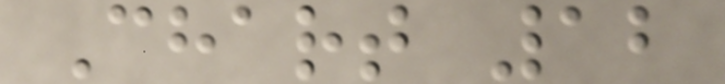Chart 12
